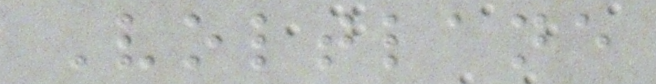Voltlane
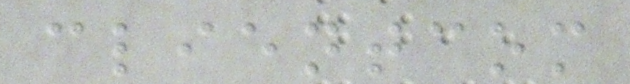clientcom
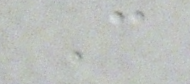C
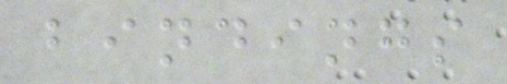bindings
